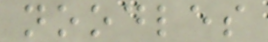noodles
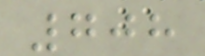708
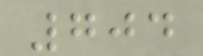704
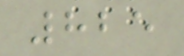825
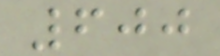600
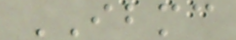IBMC
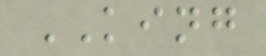KING
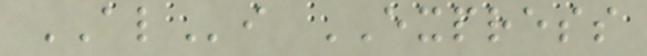ALi EXPRESS
